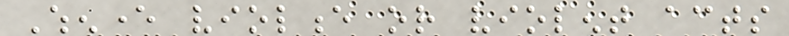Whenever violence or violent acts
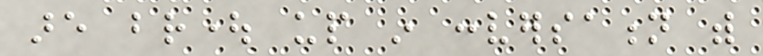are brought up in conversation with
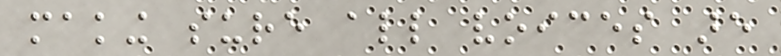making sure all voices are
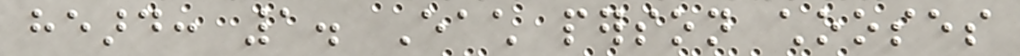heard: 1. Each person chooses
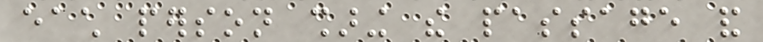each person sharing the passage and
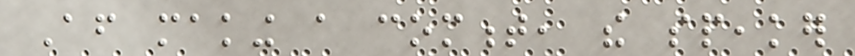After making a comment, the speaker
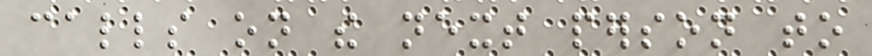calls on the next person to
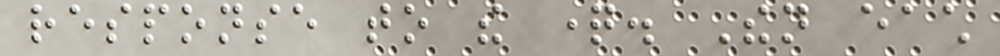response to the question. Then each
